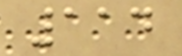114
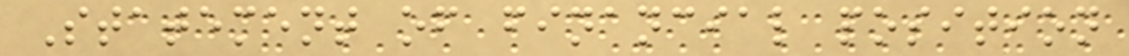Statement of financial position
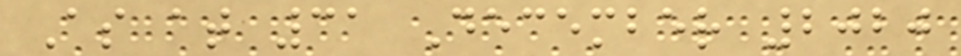As at 31 December 2020
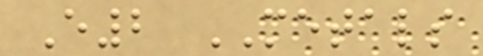E2 METALS
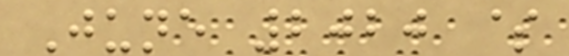June 2020 $
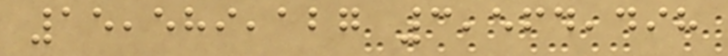15,589,127 3,564,498
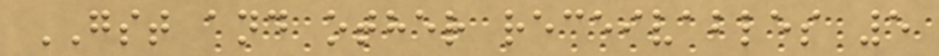GST and other receivables 5
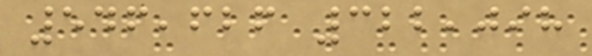546,626 322,098
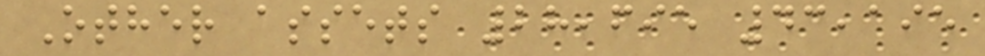Other assets 28,695 43,195
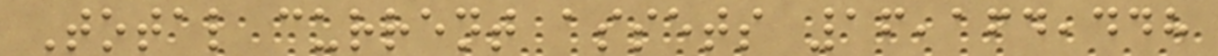Total current assets 16,164,448
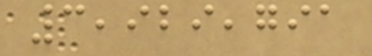3,929,791
